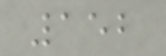152
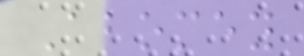Abomey
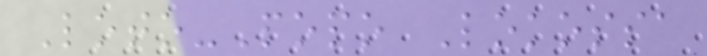Loto-Popo Lokossa
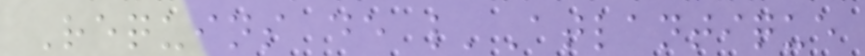Requins de l'Atlantique
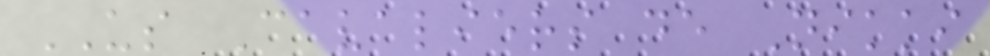US Cavaliers de Nikki
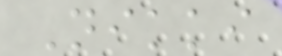Nikki
